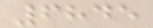6845
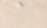a
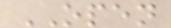OPEN
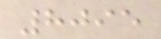8095
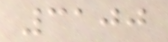3100
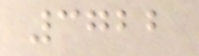3722
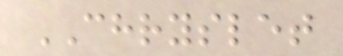CHRYSLET
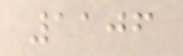1106
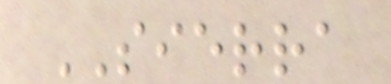SIERRA
